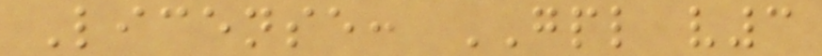License: GPL v3
